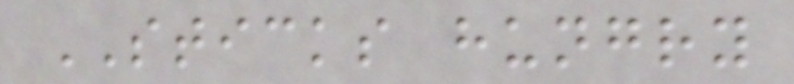STICKS hungry
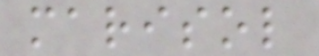marisol
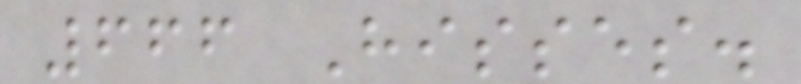666 Hisses.
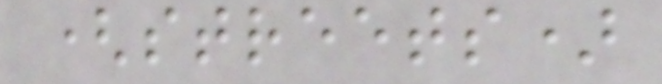(streets)
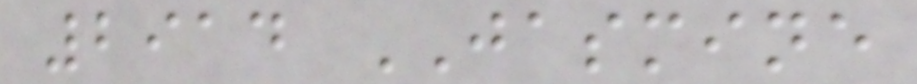2914 JASMINE
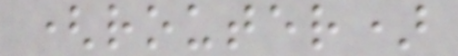(router)
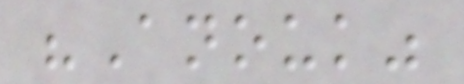"Anouk"
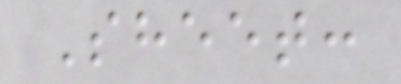Sheet:
